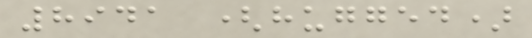8941 (hugged)
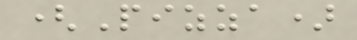(Pizza)
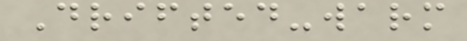Drifted-warm
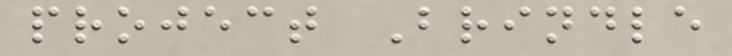project Brindle
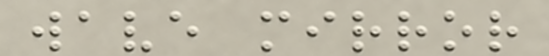wave mirror
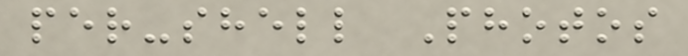per-shell Photos
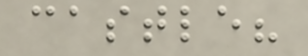castle?
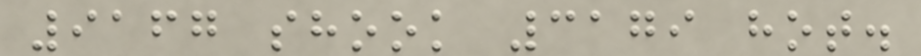9167 shook 3179 hot.
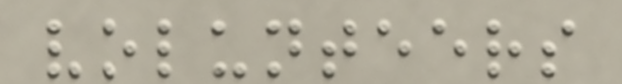volunteers
